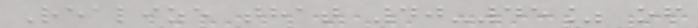Realize that 40-45% of
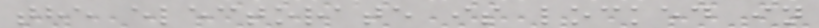the electorate is locked in
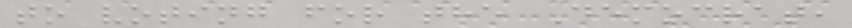to voting for the Democrat,
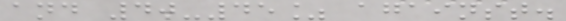and 40-45% against.
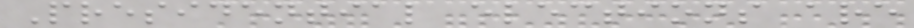Presidential elections are
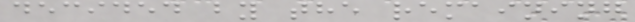decided by the remaining
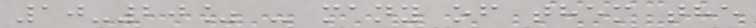10-20% - many of them the
